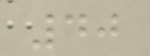40
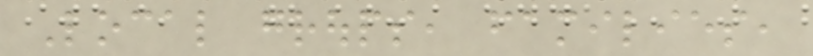Local groups, families,
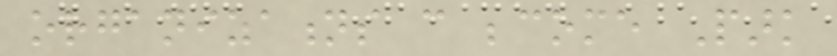organizations can become Park
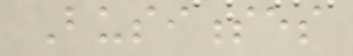Businesses
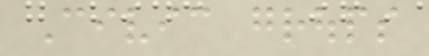Civic groups
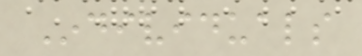Individuals
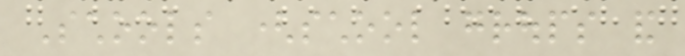Schools (school groups and
